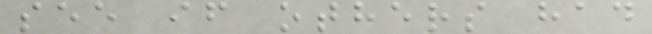see if others had
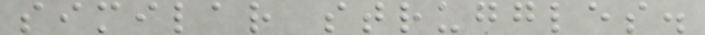similar struggles.
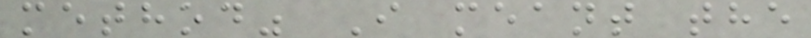method" I meant the
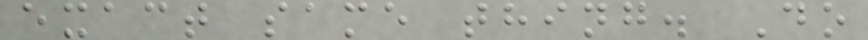exact same thing. Do
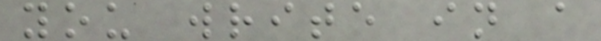you write in a
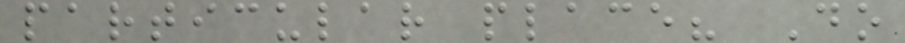particular place? Do
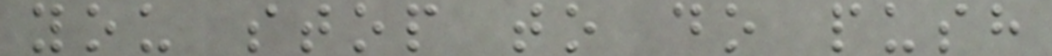you stop to do push
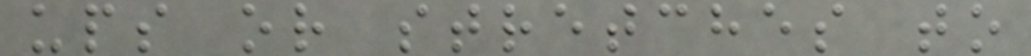ups or stretches to
